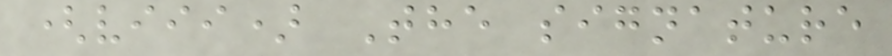(viii) The signature
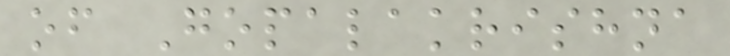of Gopalakrishna
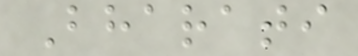Bharati
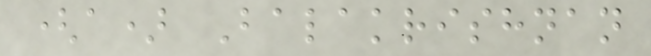(a) Balakrishnan
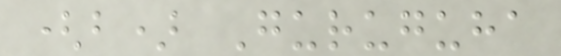(b) Guruguha
